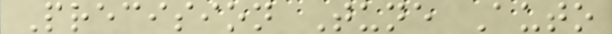Precision Tune Auto
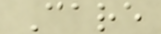Care
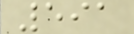591
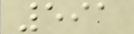591
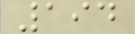194
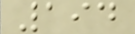194
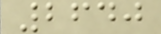2640
